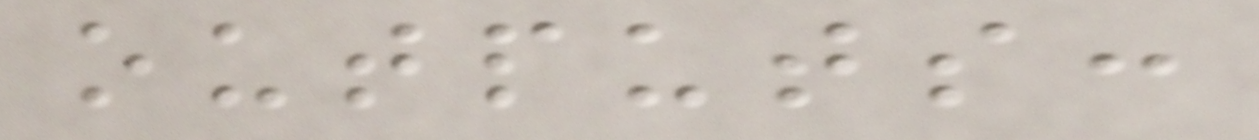outputs:
